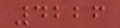4226
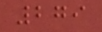279
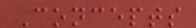Concepts
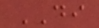DI
